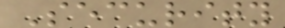Security
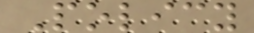Policy
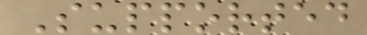Supported
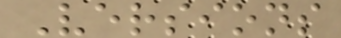Versions
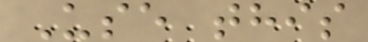Use this
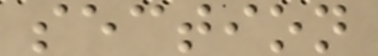section
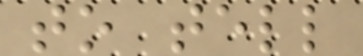to tell
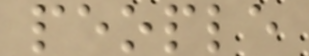people
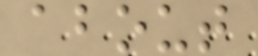about
